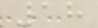18
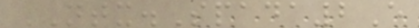NTX.Spada2E
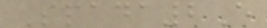Spada2E
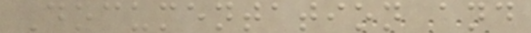Documentation and
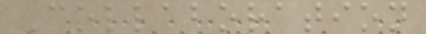Collaboration
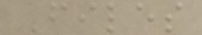Files
